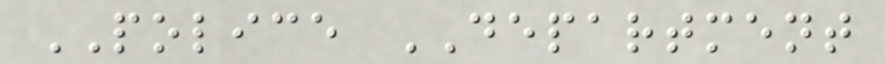POLICE DEPARTMENT
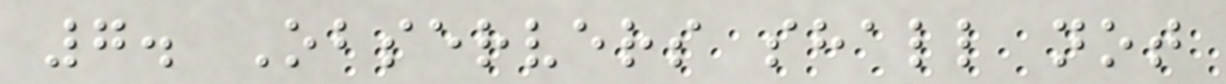7. Observers shall not
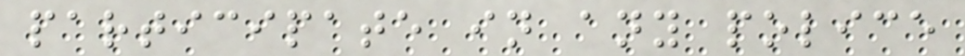participate in any police
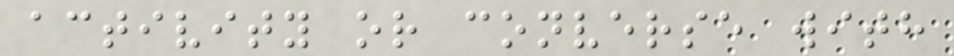activity or converse with
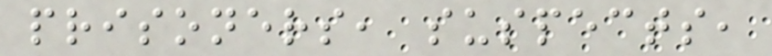prisoners, suspects,
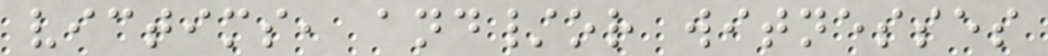victims, and/or witnesses
